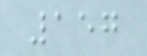157
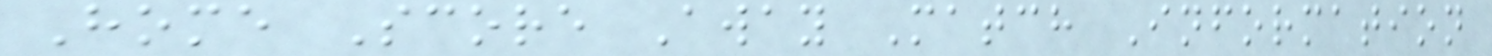Home Score Away Match Information
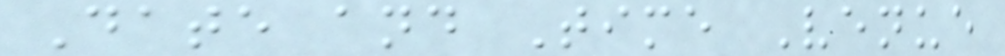Date and Time Venue
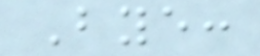Bye:
